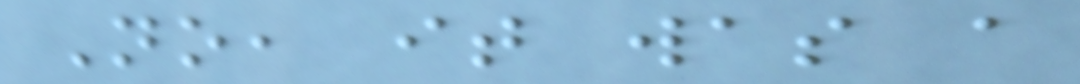No, it was a
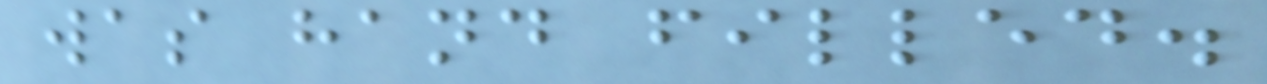was hand filled.
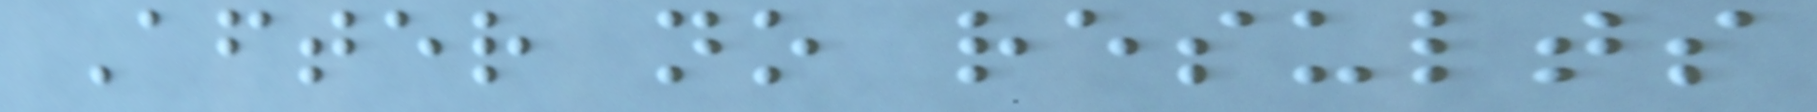After no results
